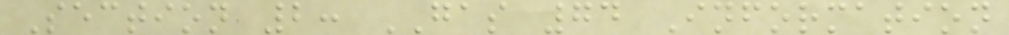Section 2: GAS 74 Information
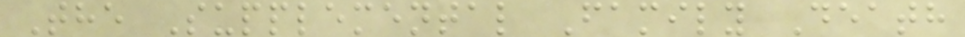The Supplemental Family Death
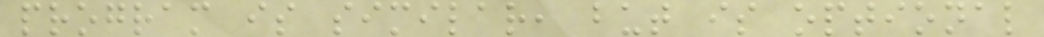program is similar, but is optional
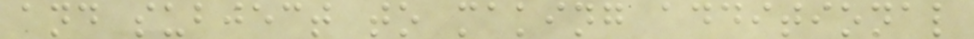and subject to making additional
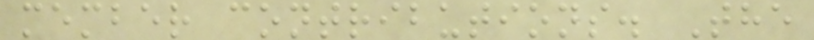member contributions. The
